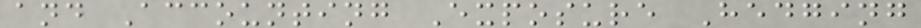and Accounting Exposure Hedging
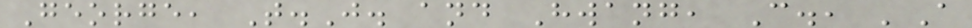George, T.J. and Hwang, C., 'A
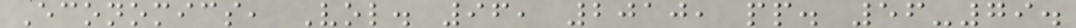Economics, Vol. 96, 2010, pp. 56-79.
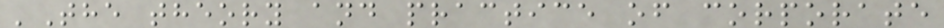'The theory and practice of corporate
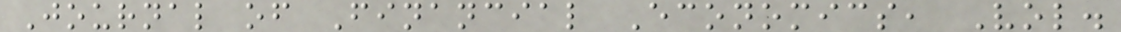Journal of Financial Economics, Vol.
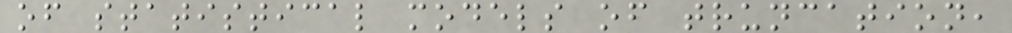of statistical models of truncation,
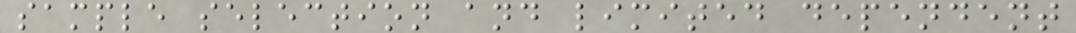sample selection and limited dependent
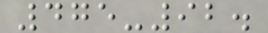475-92.
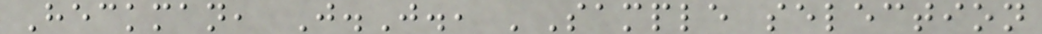Heckman, J.J., 'Sample selection
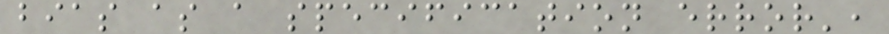bias as a specification error',
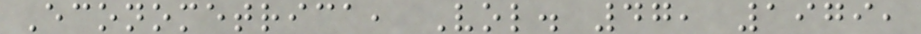Econometrica, Vol. 47, 1979,
